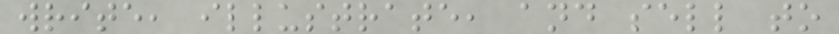write, illustrate, and sell to
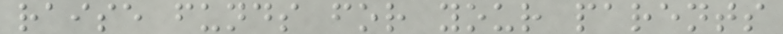raise funds for your parents
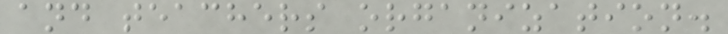and teachers organization.
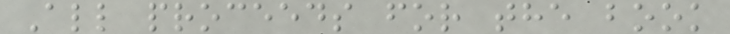All proceeds for the book
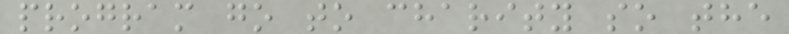program go to charity so the
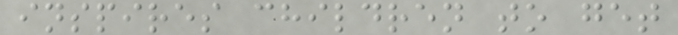inspires children to get
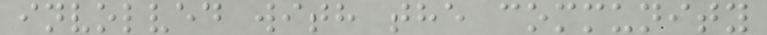involved with the community
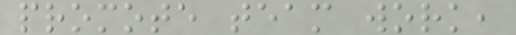promote team work,
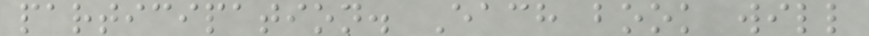participation. Each book will
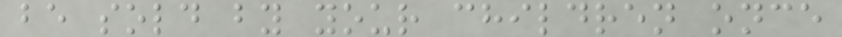be sold by your children once
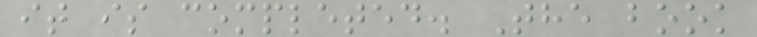it is completed. The book
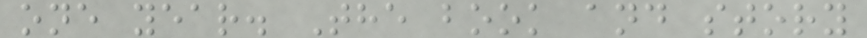one year. The book and story
